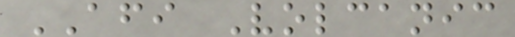AFI Volcanic
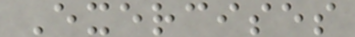Exercises
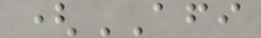(AFI
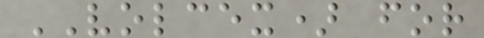VOLCEX) for
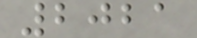2021
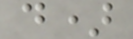d)
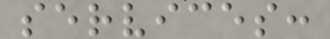services:
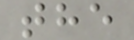the
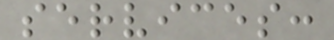services:
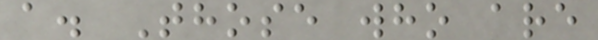a. Those who are
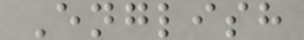English
